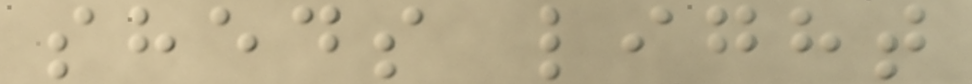sheds light
